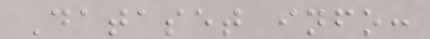Dataset info:
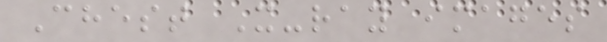Chest X-ray images
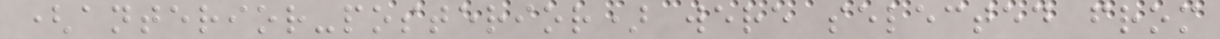(anterior-posterior) were selected from
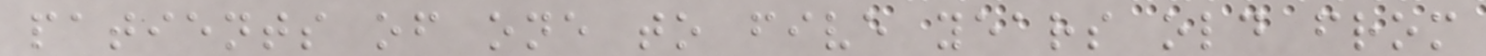patients of one to five years old from
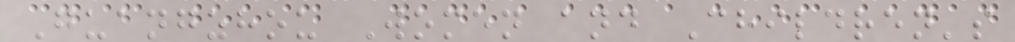Guangzhou Women and Children's
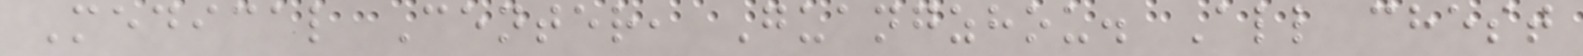Medical Center, Guangzhou. All chest
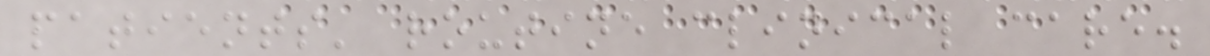patients' routine clinical care.
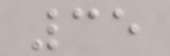35
